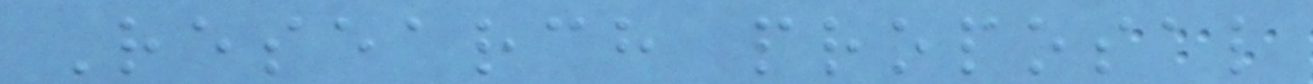Research proposal
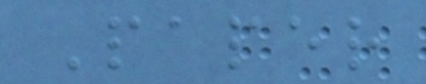Paper
